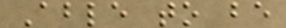Able to be
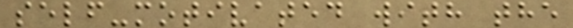self-motivated with the
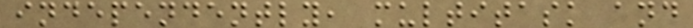independently, multitask and
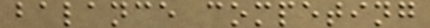balance competing
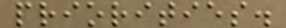priorities.
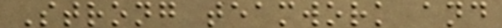Strong teamwork and
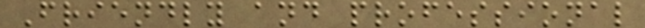Friendly and professional
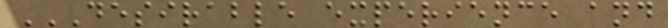DESIRABLE EXPERIENCE AND
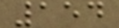154
